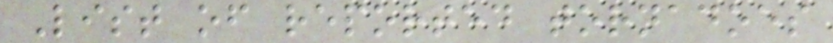List of reported tornadoes
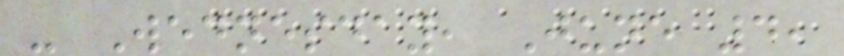- Wednesday, June 4,
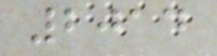2014
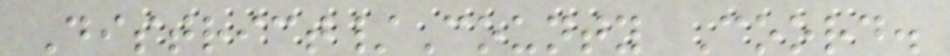District/County Coord.
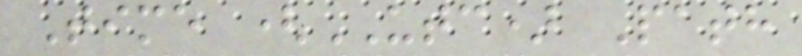Time (UTC) Path
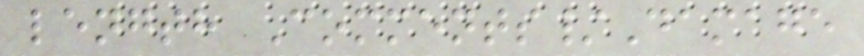length Comments/Damage
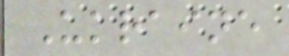Ukraine
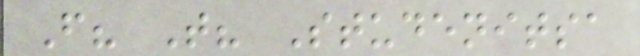F? T? Studenitsa
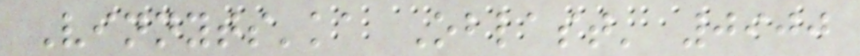Vinnyts'ka Oblast' 0900
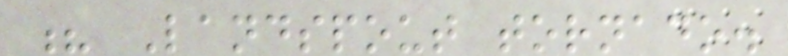? Landspout tornado.
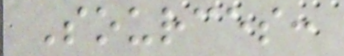Sources:
